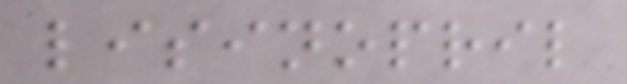lisinopril
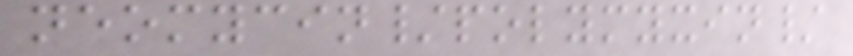neomycin/polymyxin/
